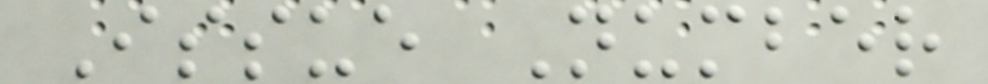Issue Number
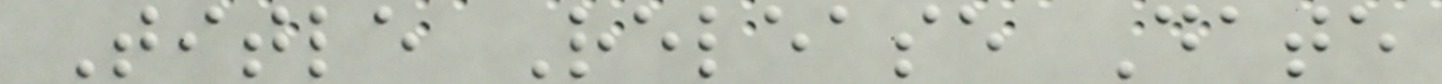Title Release Date
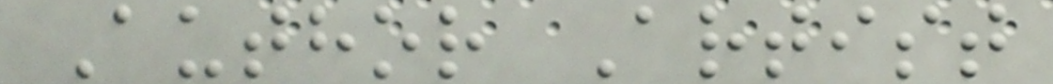Author Artist
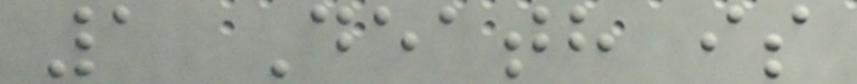1 Death is
